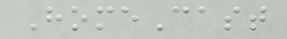HomeCast
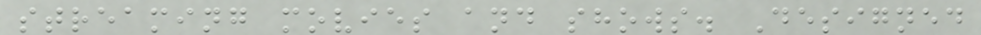streaming movies and shows. Designed
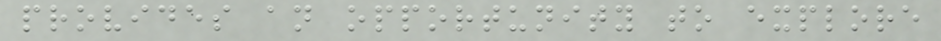provides an opportunity to explore
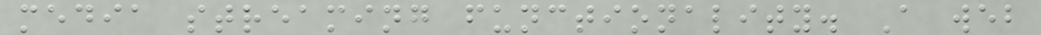media streaming functionality. A web
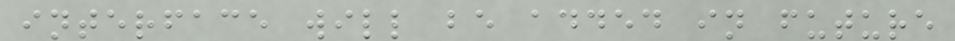interface will be added in future
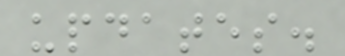updates.
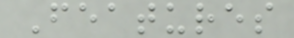Features
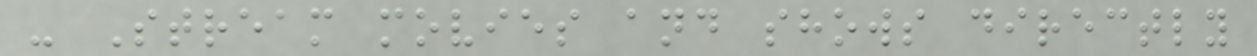- Stream movies and shows directly
